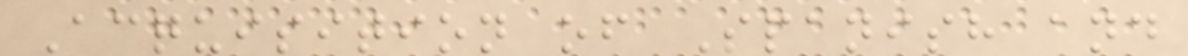Acquisition of Spanish and
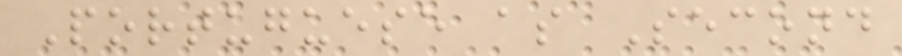Portuguese as Second
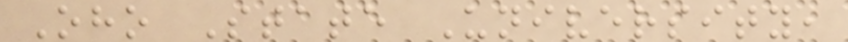Oho State University,
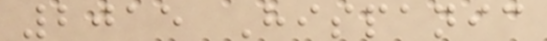2015 Hispanic
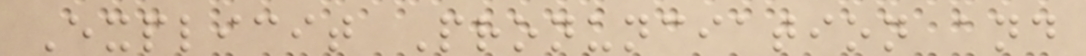Explicit Pronunciation and
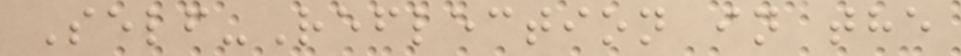Self-Reflection in the
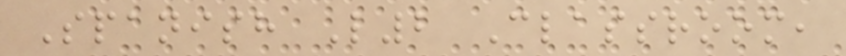Spanish L2 Classroom,
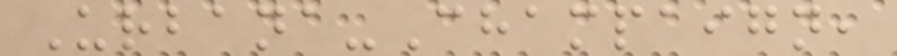Urbana-Champaign,
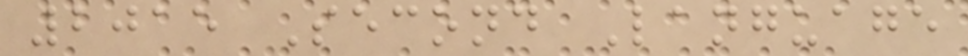2015 Second Language
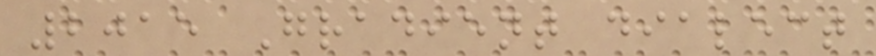2015 Gradient dialect
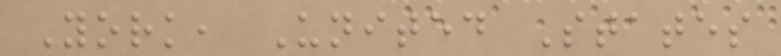York, United States
